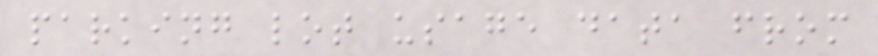parking lot usage data from
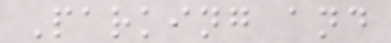Parking and
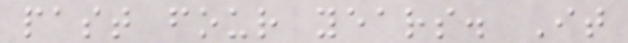past four years. It
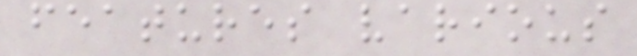features various
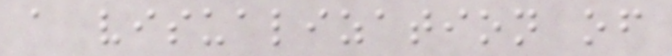a visualization of
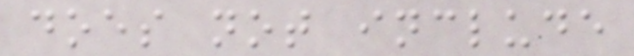does not include
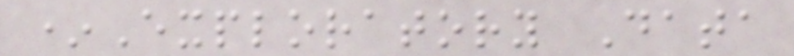*Exploratory Data
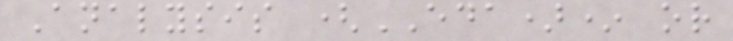Analysis (EDA)* or
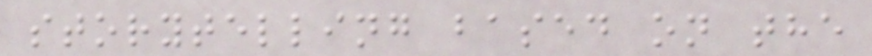storytelling based on the
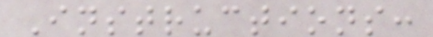Instructions:
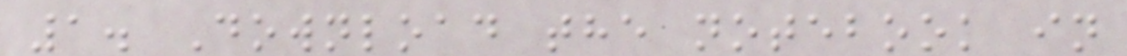1. Download the notebook in
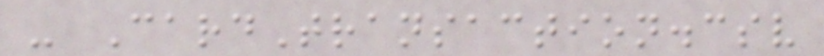- CardTransaction.csv
